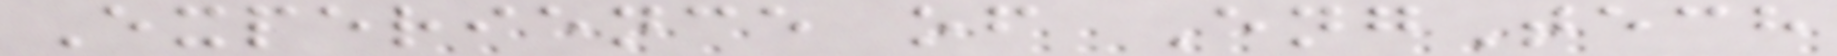Experience of EngTech
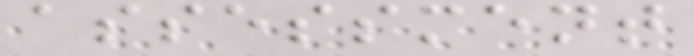assessment
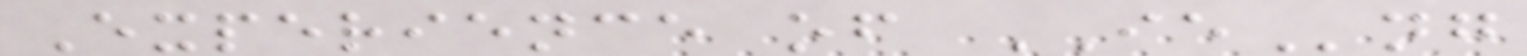Experience of IEng
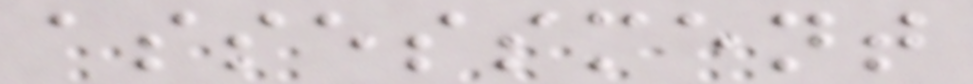assessment
